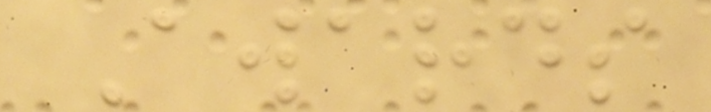Awards
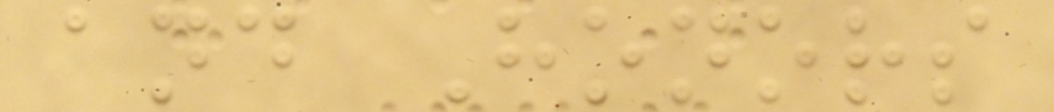and Honors
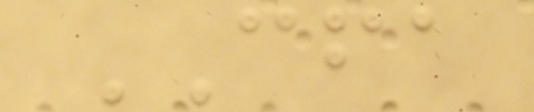CFA
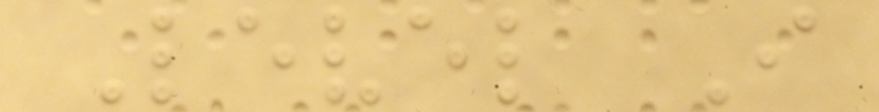Level I
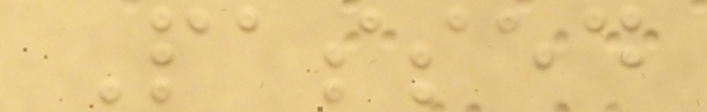Passed
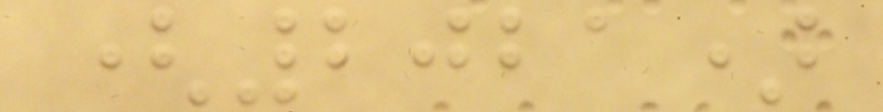(2021)
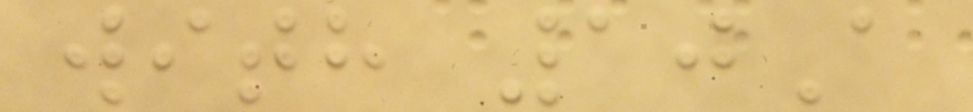with 10A
